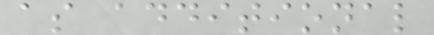as additional
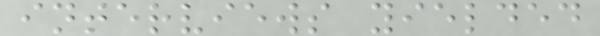interviews yielded
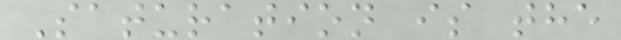Saturation is the
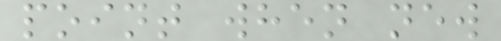point when new
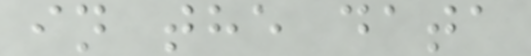in the data
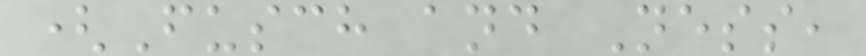(Fusch and Ness,
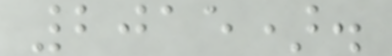2015).
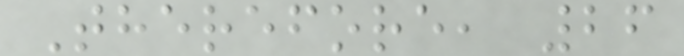Therefore, 26
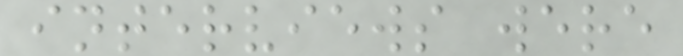interviews were
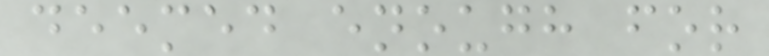deemed enough for
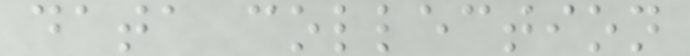data collection
